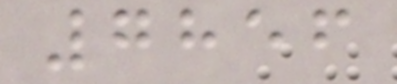7856
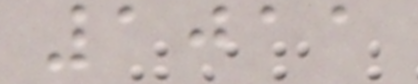1011
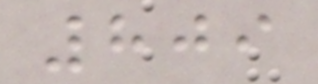809
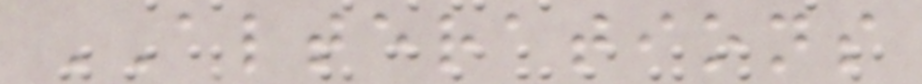ALTERATIONS
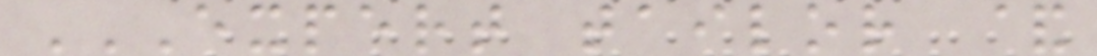EXPERT TAILOR &
